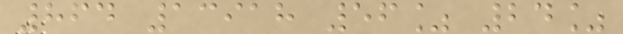864 13918 56% 24%
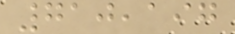710,197
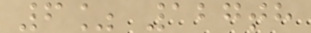6% 127th
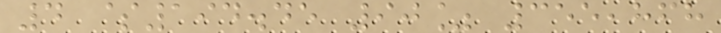4 $194.45 90% 355,868
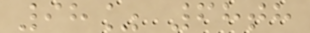98% 68th
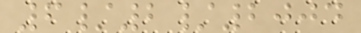6/2/2004
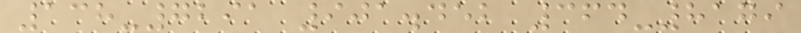138-7291 901.452 364-8179
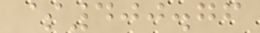$400.76
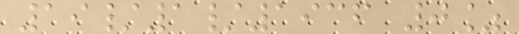19/1/1936 0%
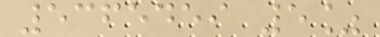5365459 5%
